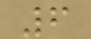6
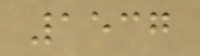1537
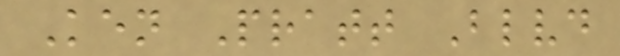Ken Pratt Blvd
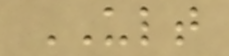ULT
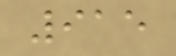915
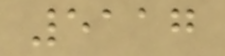5117
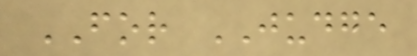FOR JUDGE
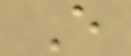E
